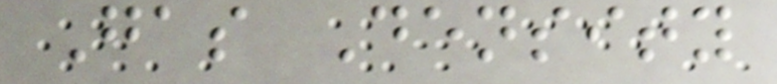Gas Density
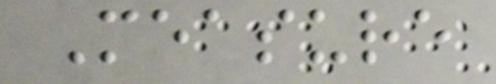Measure
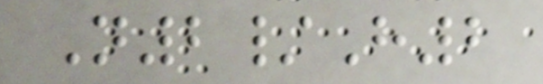N2/H2
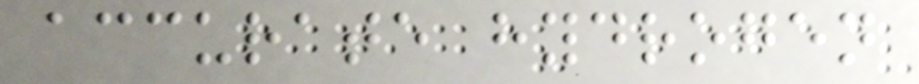accurate hydrogen
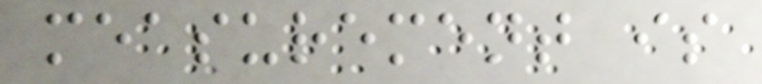measurement is
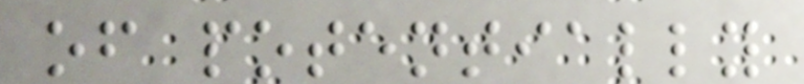of potentially
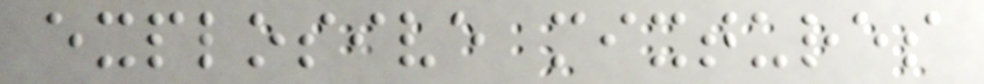explosive mixtures
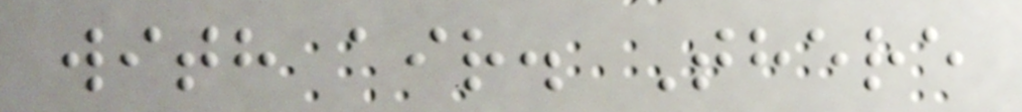with air. There
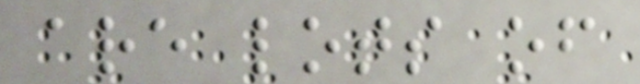are lots of
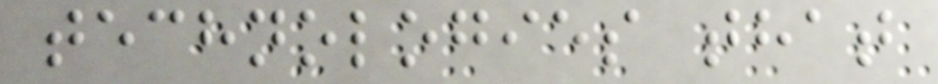technologies that
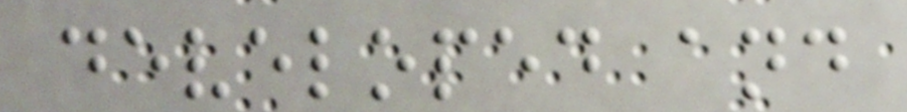developed and
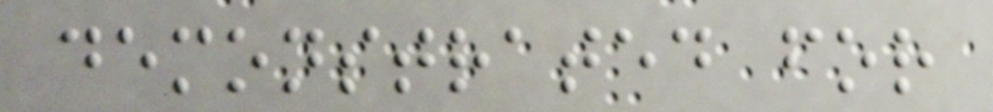demonstrated for
